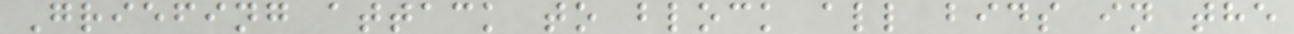Griefing attack to block all bids in the
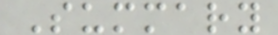Summary
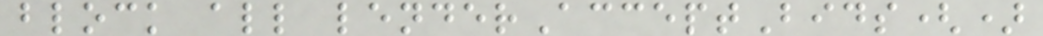block all lenderAcceptBids()
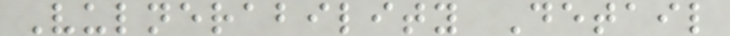Vulnerability Detail
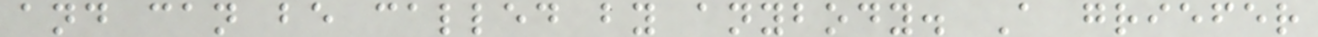and can be called by anybody. A griefer
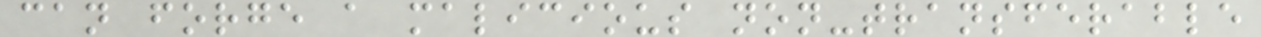can forge a malicious non-transferable
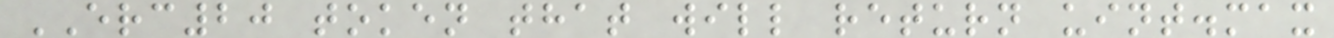ERC20 token that will return uint.max
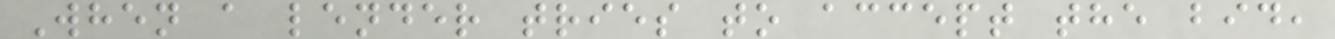When a lender tries to accept the bid,
